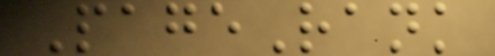PageRank
